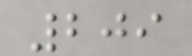209
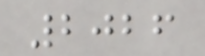2026
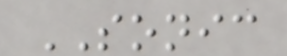SONIC
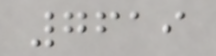7619
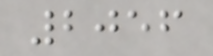2056
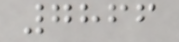7866
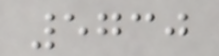5730
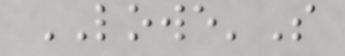LOWE'S
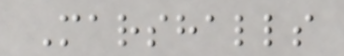Marshalls
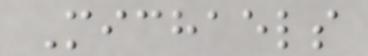Michaels
